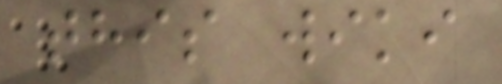this wiki
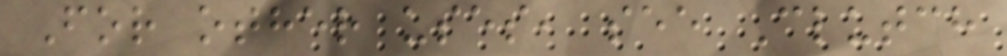For other uses, see Clutch
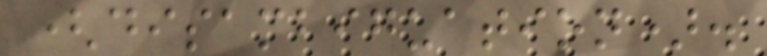(disambiguation).
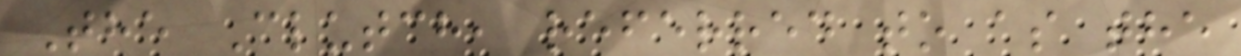The Clutch, referred to as the
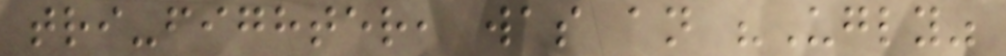tri-fighter, was an "Ugly"
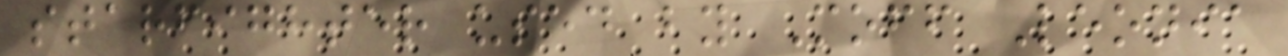starfighter used by Moff Leonia
